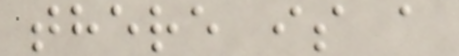there is a
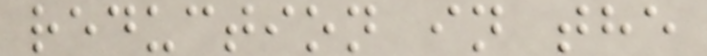reduction in the
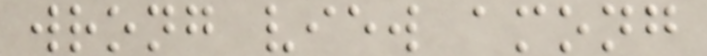wrong view among
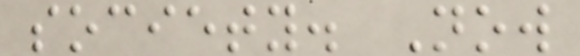society. Now
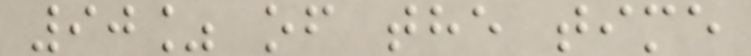90% of the time
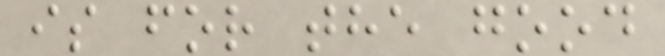is for the good
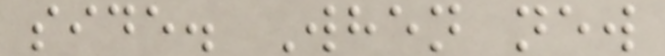side. When new
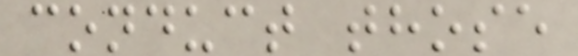conduct those
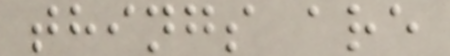things are
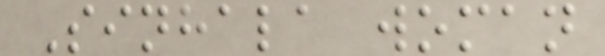Sinhala woman
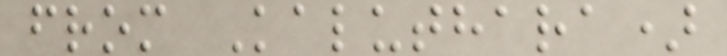from Kaluthara)
